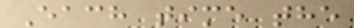Each time the
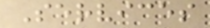Services
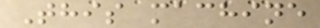This machine
